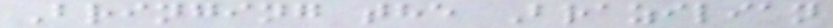Bringing the Brazilian
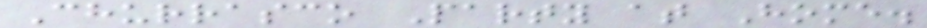Churrasco Party at Home.
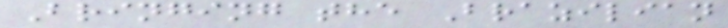Bringing the Brazilian
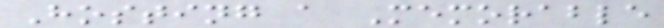Hosting a Memorable
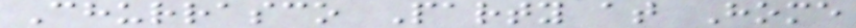Churrasco Party at Home
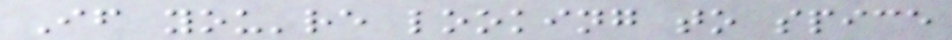If you're looking to spice
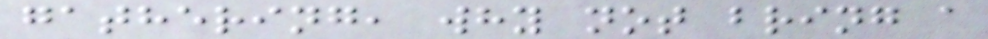gathering, why not bring a
